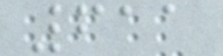611
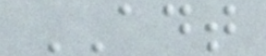ADT
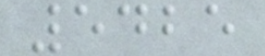5425
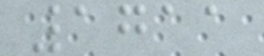1711
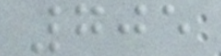705
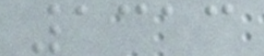1313
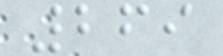269
